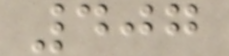407
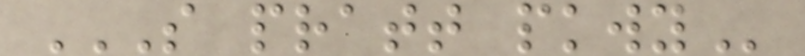S PRATT PKWY
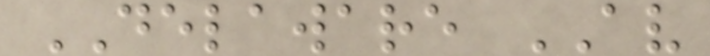DELAWARE AV
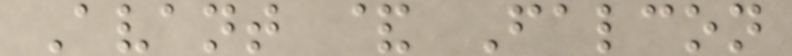Avant & Falcon
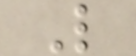L
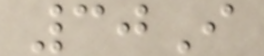30I
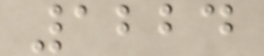1224
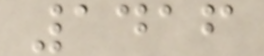1416
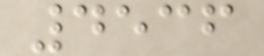4536
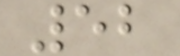52
